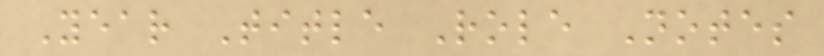Year Title Role Notes
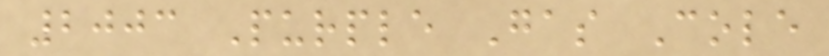2003 Purple Gas Cole
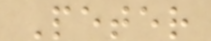Peter
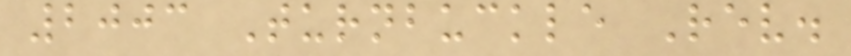2003 Turnbuckle Rev.
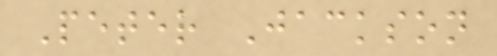Peter Jackson
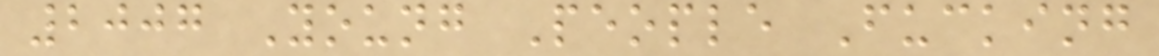2007 Young People Fucking
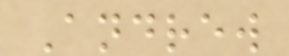Andrew
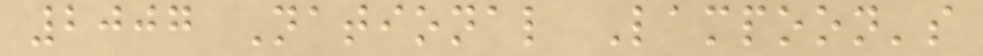2007 National Lampoon's
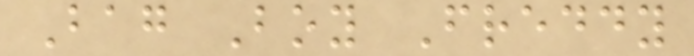Bag Boy Freddy
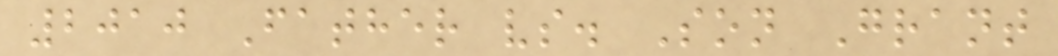2010 Father vs. Son Grant
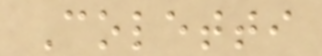Coletti
